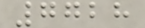7728
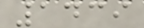1439
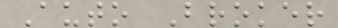Auto Broker
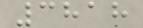3818
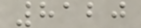8120
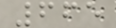665
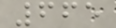665
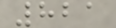821
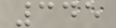345
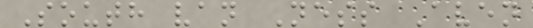South van Ness Aven
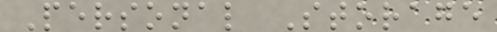Personal Storage
